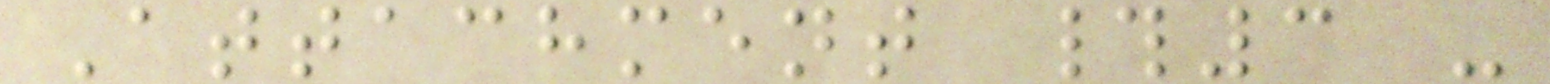Attachment #3 -
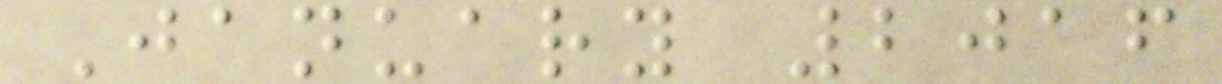January 2016
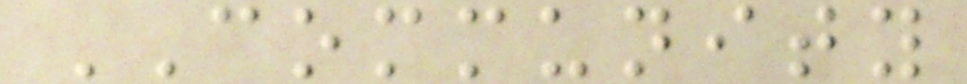COMMUNITY
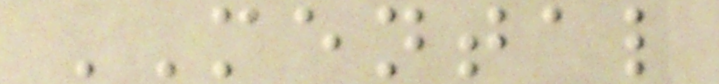MENTAL
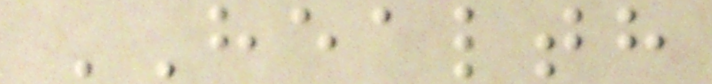HEALTH
